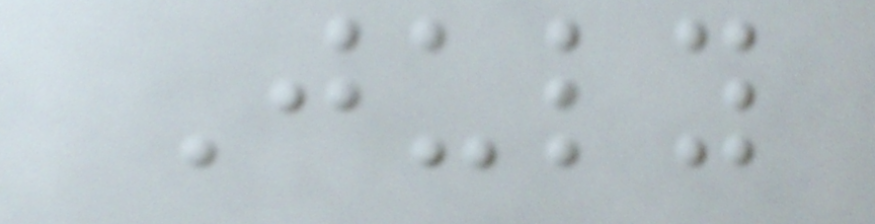July
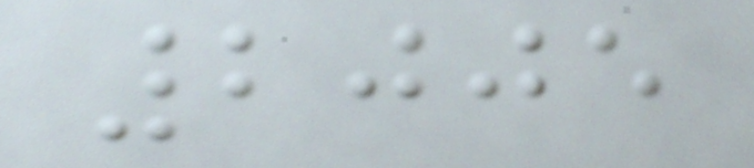2005
